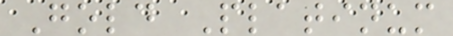Gold Platinum
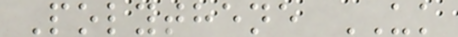Polythene UK
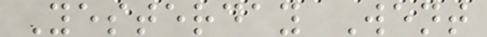Yesterday Went
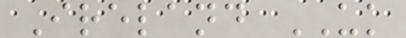Ireland UK
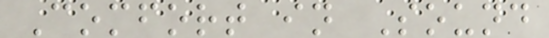Comfort in Sound
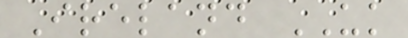Ireland UK
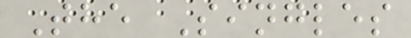The Singles
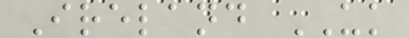Ireland UK
